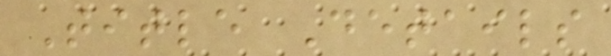Title Details
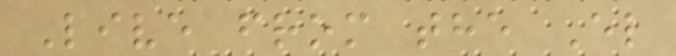Live from the El
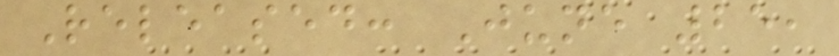Released: June 25,
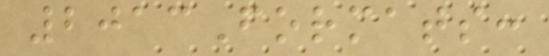2013Formats:
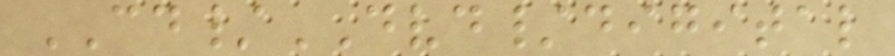CD/DVD/digital
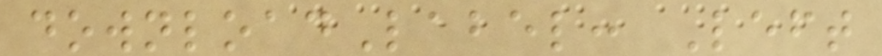downloadLabel: Left
